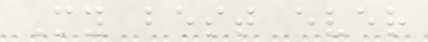My best ever
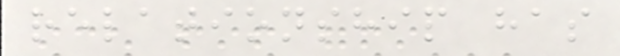relationship has
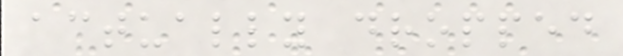actually dropped
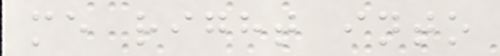me right into
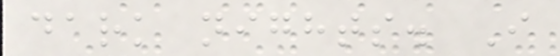dark nights. I
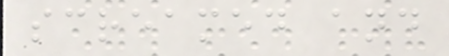screamed and
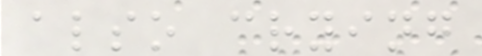also crying
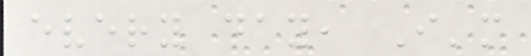every day, I'm
